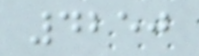4250
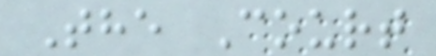The Court
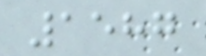1587
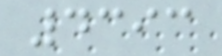4393
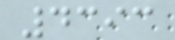4393
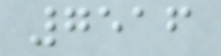7516
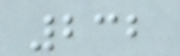232
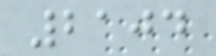2104
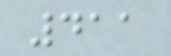411
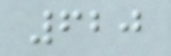620
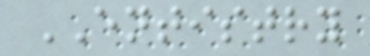ENTISTRY
